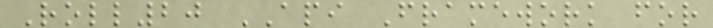Roll20 API Framework for
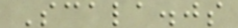Scala.js
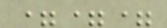===
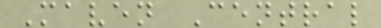Maven Central
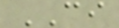CI
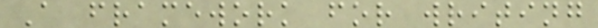A framework for writing
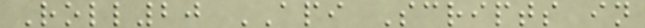Roll20 API Scripts in
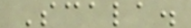Scala.
